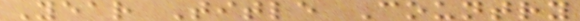Year Title Country
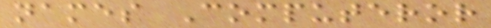names Computeror
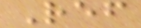Ref
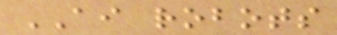AI robots
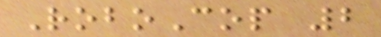RoboCop 2
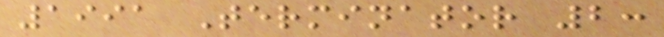1991 Terminator 2:
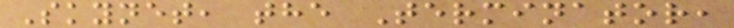Skynet, the Terminator,
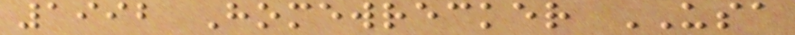1992 Homewrecker USA
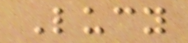Lucy
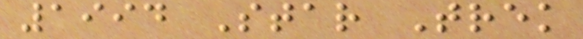1994 Star Trek
